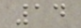14
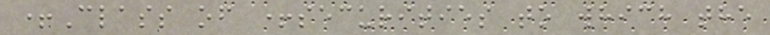+Class of +securities to which the
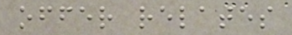offer relates
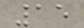15
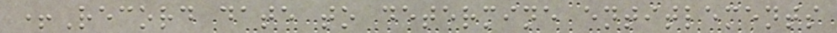+Record date to determine entitlements
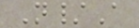N/A
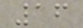16
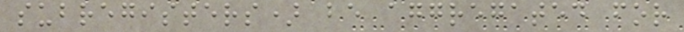subregisters) be aggregated for
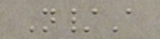N/A
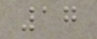17
